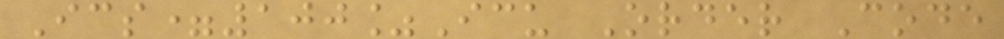Ics=100%Icu Order Code
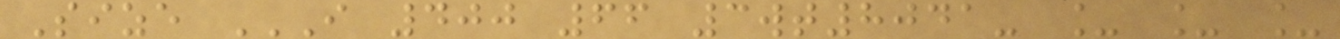Size I 400 66 3WT8041- _ _ _
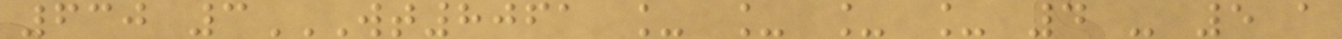630 3WT8061 _ _ _ _ 4 - 5 A
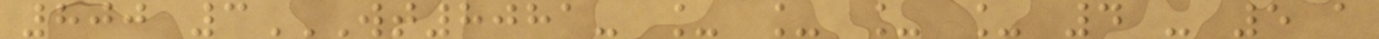800 3WT8081- _ _ _ _ 4 - 5 A
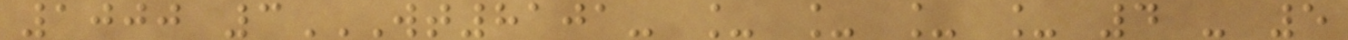1000 3WT8101- _ _ _ _ 4 - 5
